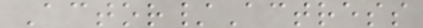Actor/Actress
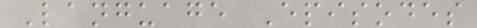Language Episodes
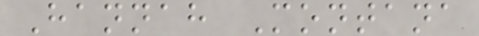Hannah Montana
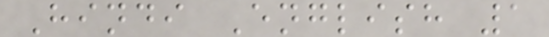Hindi English 1
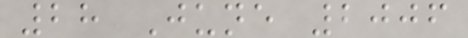28 June 2006
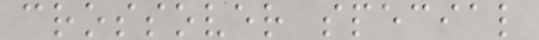crossover special
